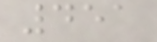451
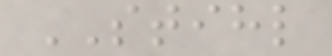STIHL
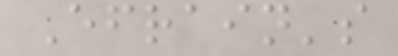Efrain's
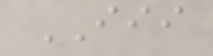III
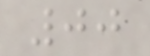00
